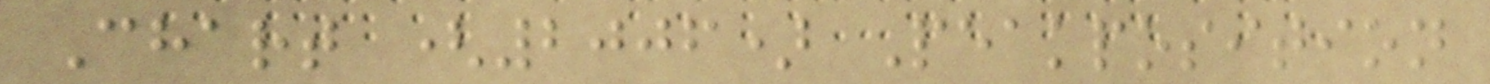Chart (2006) Peakposition
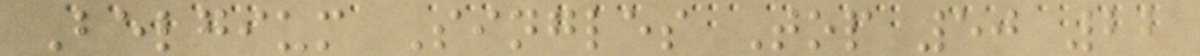Belgium Singles Top 50 22
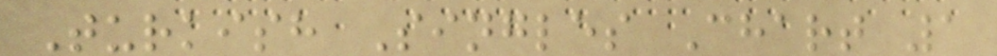Turkish Singles Chart 1
